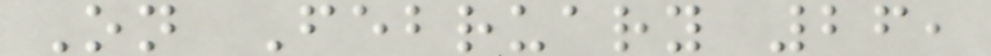On February 26,
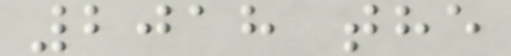2018 the
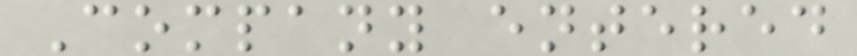Company entered
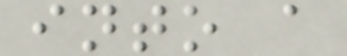into a
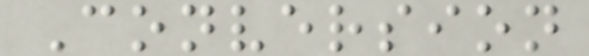Conversion
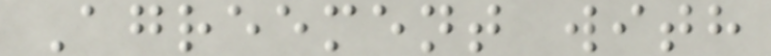Agreement with
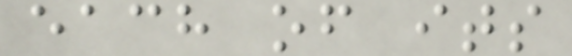each of its
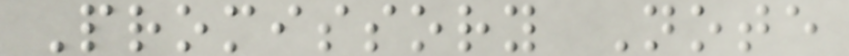Promissory Note
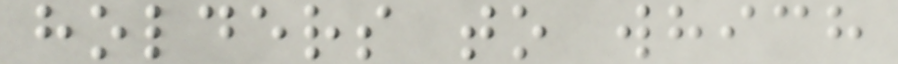holders to which
